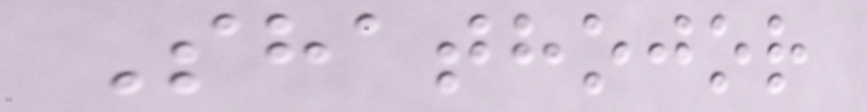Shathojor
